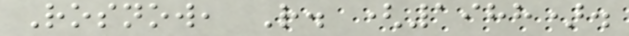Rosnow, R. (1988).
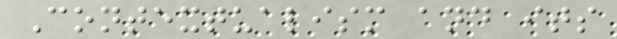Contextualism and its
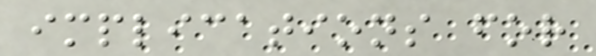implications for
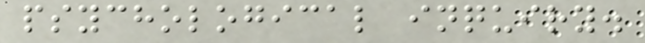psychological inquiry.
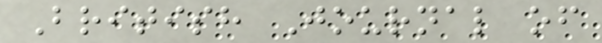British Journal of
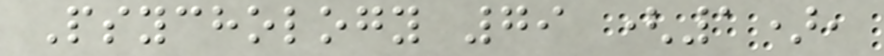Psychology 79 (1),
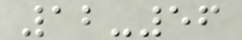12-56
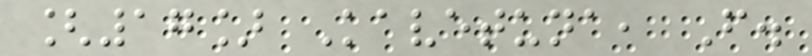[17] Kavetuna, F.
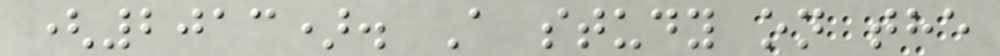(2013). A study on the
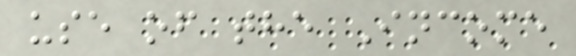use of the Income
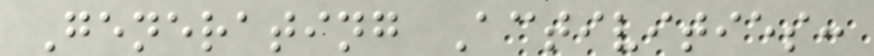Generating Activities:
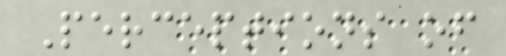Perceptions of
